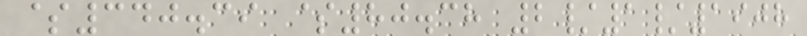$340.39 $80.38 2/1/1908
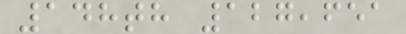148th 127,651
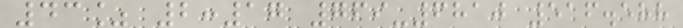43% 2:17 769-6810 516.588
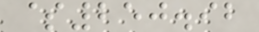$250.92
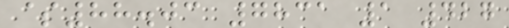$88.03 7831 1 427
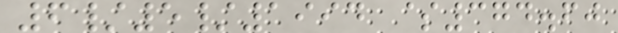6/5/1994 $374.60
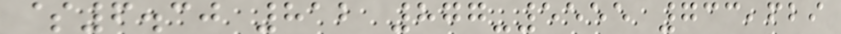$6.30 812 877-5555 733,629
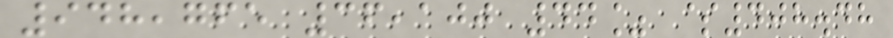948,765 36,100 44% $408.48
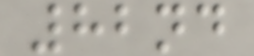82nd
